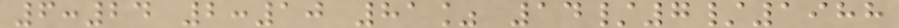6:24 2:10 81% 14/7/1988
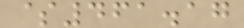$461.17
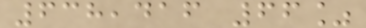638,416 66%
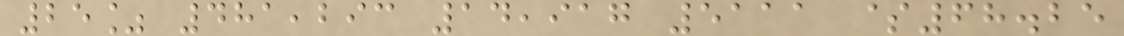25% 481,293 14,917 5111 $68.25
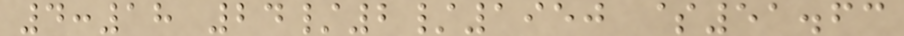4:18 24/2/1950 $51.63
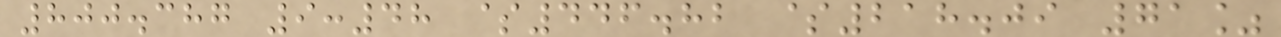800.387 9:48 $446.82 $218.09 71%
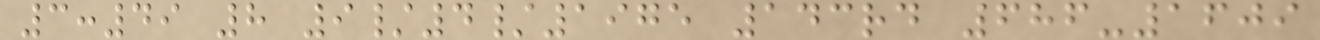3:49 8 9/4/1975 143rd 686-1609
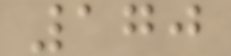170
